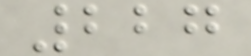227
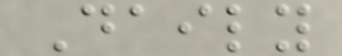Daily
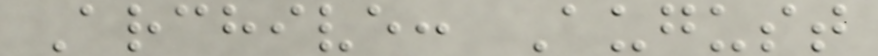Archive: August
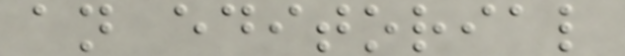an editorial
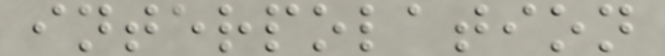interpolation
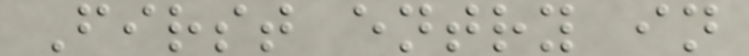First entry in
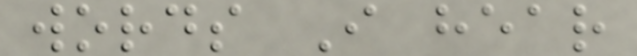words I hear
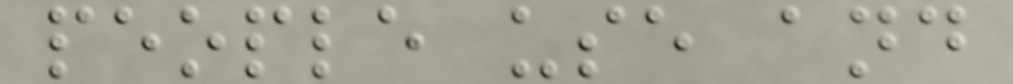people use and
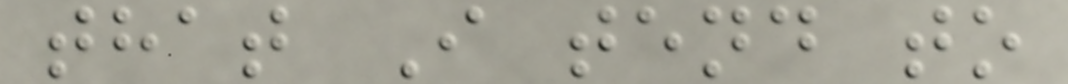that I tend to
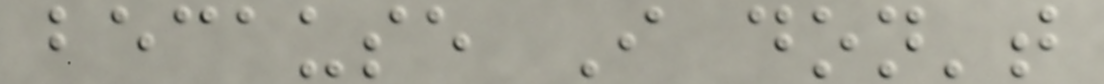because I don't
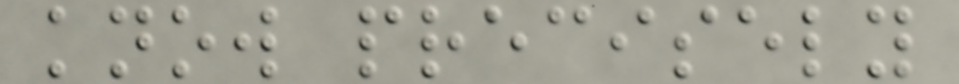know precisely
